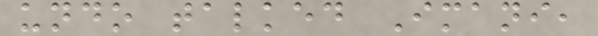undo talked Imani,
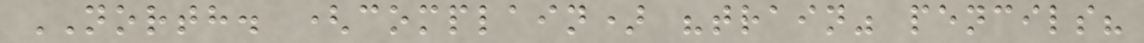NORTH. (complain) "train" pencils?
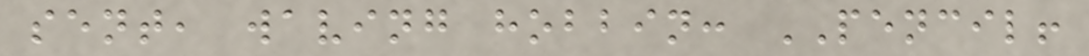sent, waving hobbin: PENCIL!
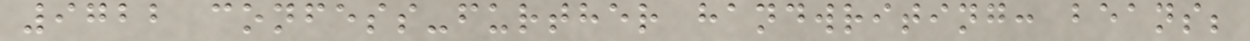9722 confess-further handwriting: beans;
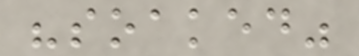"soaked"
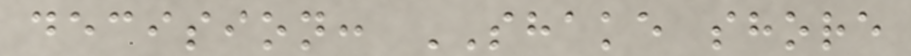decision: SHAKE shore
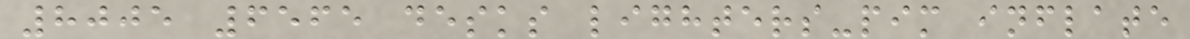8005 6565 desks lighters-pim inflate
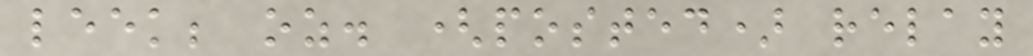leek; oz. (posted) relay
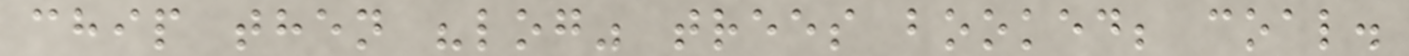chip then "log" trees booked; coal.
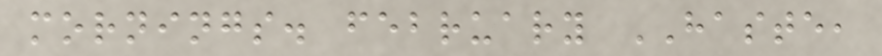mornings. february HASTE,
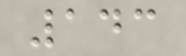143
